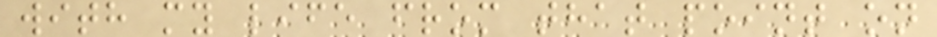with my life from that point on
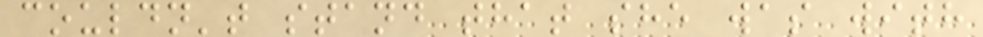couldn't stand that she was with
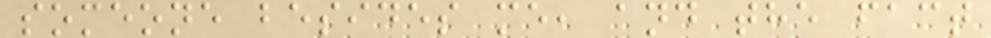someone besides me, and the fact
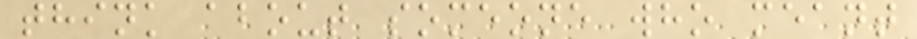think about someone who meant
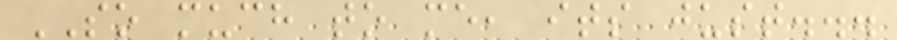SO much to me, its just...
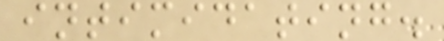intimidating.
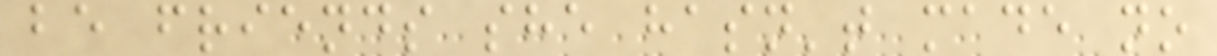be friends she hasn't made no
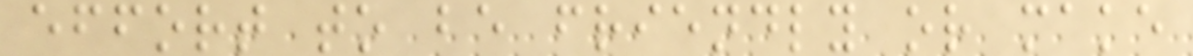effort to be friendly or make
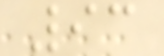93
